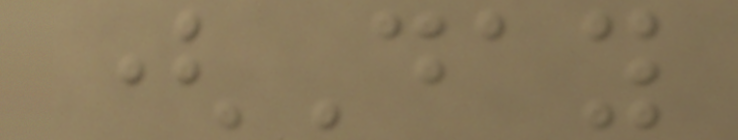(Day
